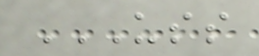USS
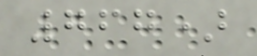767)
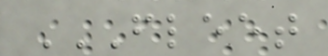FLEET
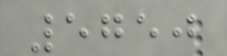5750
